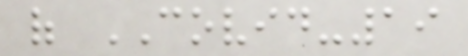of COVID-19
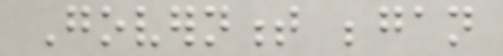Government began
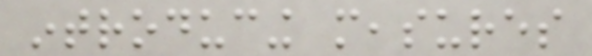introducing measures
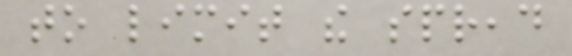to limit the spread
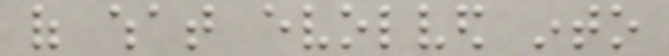of what evolved into
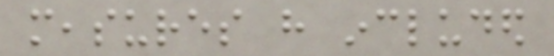measures have included
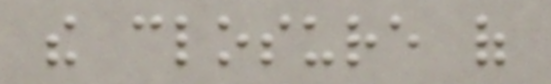the closure of
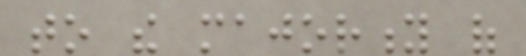to the majority of
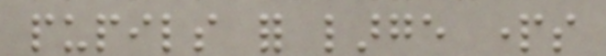pupils for large parts
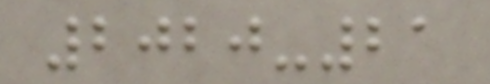2020-21
